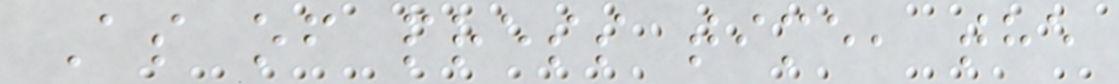As of press time, the
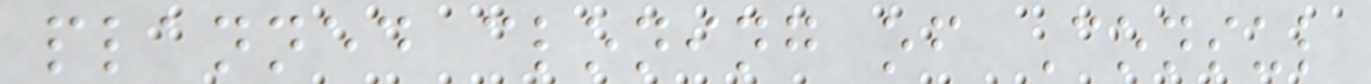planned cloning of Consul
